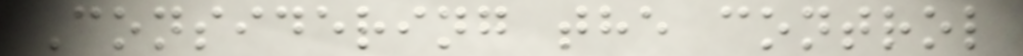Considering the control
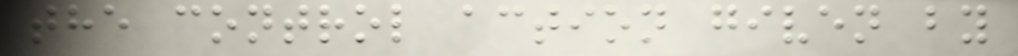the control action given by
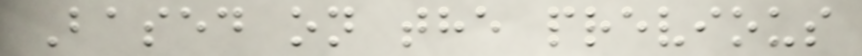Based on the previous
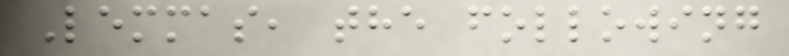Lemmas, the following
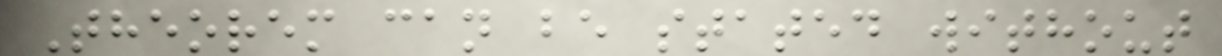Theorem can be stated without
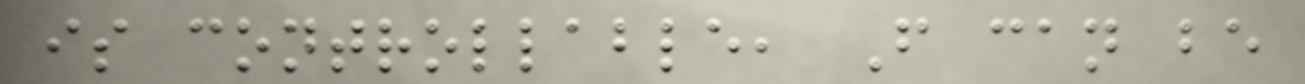is controllable, F can be
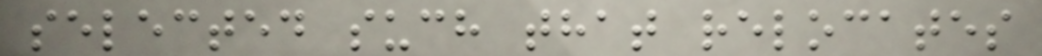selected such that relocates
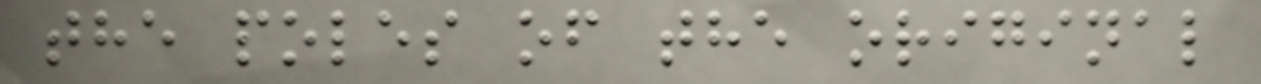the poles of the original
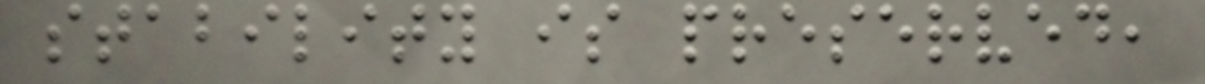stability is preserved,
